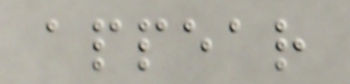appear
